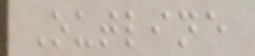Outline
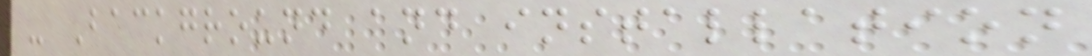- Background and installation
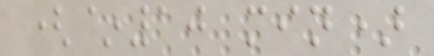(~10 min)
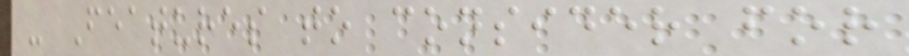- Features to consider for
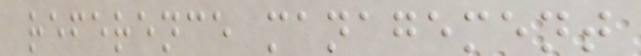reference management
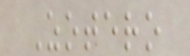Zotero
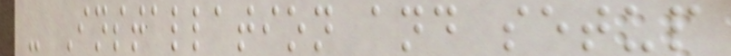- Installation and setup
